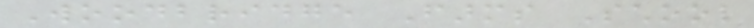Woodbridge Farms School
